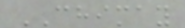CHIMAY
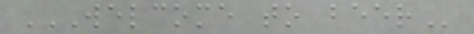WELCOME TO BEER
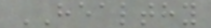HEALTHY
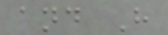and H
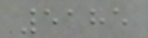5185
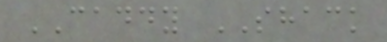CADDY SHACK
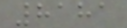8181
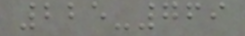225-769
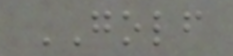GOLF
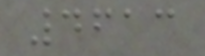4613
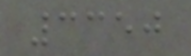3350
